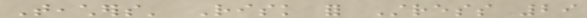Teachers' Risk for Stress 29
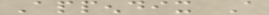Appendix A
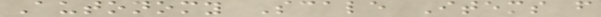Autonomy Scale Items from
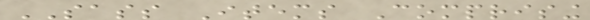SASS Items Comprising
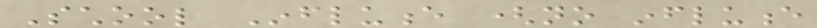School Influence (no influence
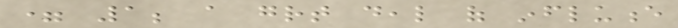= 1; a great deal of influence
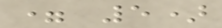= 5)
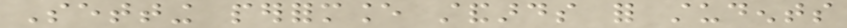Setting performance standards for students
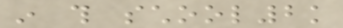in this school2k
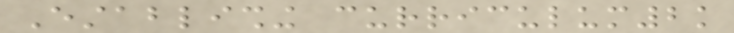Establishing curriculum2k
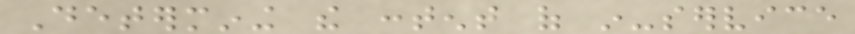Determining the content of in-service
